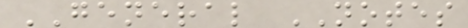GENERAL NOTES
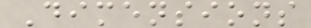Dimensions
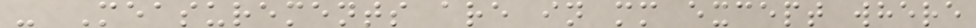- Measurements are in mm except where
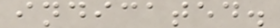indicated.
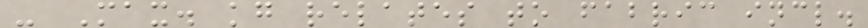- Max. kg relates to fabric incl.
